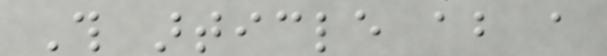This article about a
